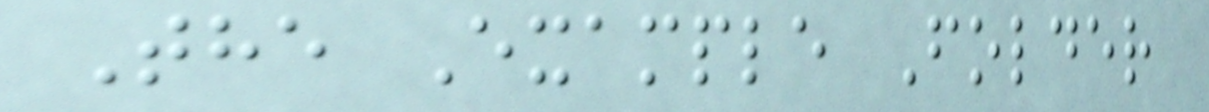The Example Folder
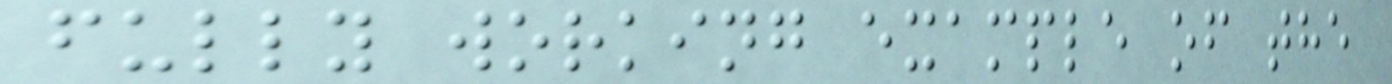fully working example of the
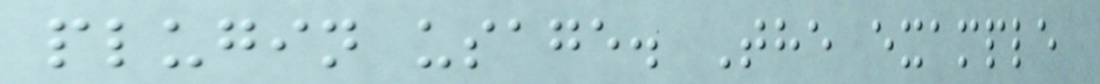plugin usage. The example
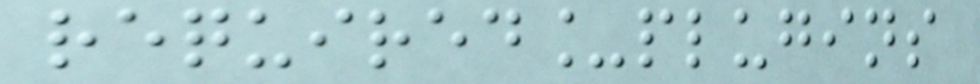required_plugins
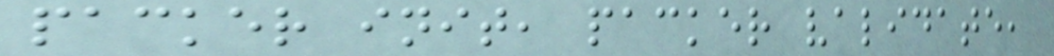packer init, packer validate,
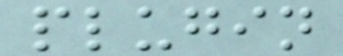plugin
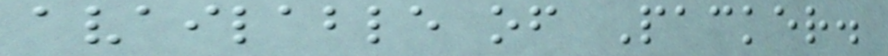available of Packer.
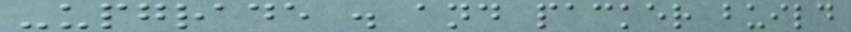-upgrade . and packer build
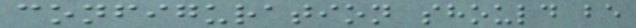configuration should be
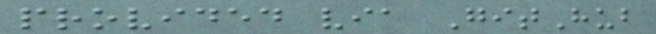provided via GitHub
